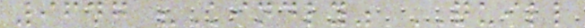9647 "Kindly" QUILL
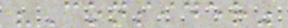"Consider"
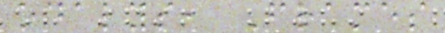odalys, Frames
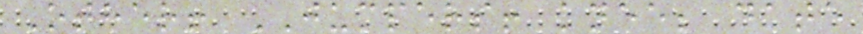Other! JUMPERS! knee; date
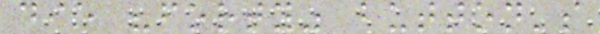die "forty" button's
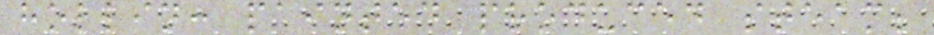hollin: painted produced steam;
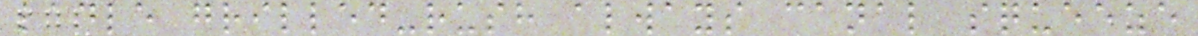ladle grilled-rush always canal squeeze
